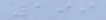199
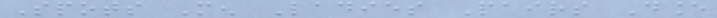Spots Men Ladies Pairs Dance
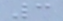3
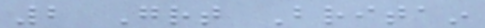2 Great Britain
